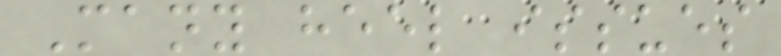Many heel issues
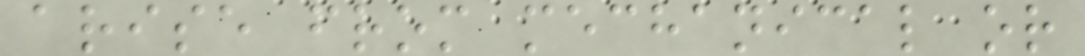arise from mechanical or
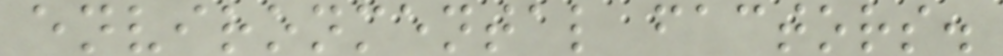environmental factors.
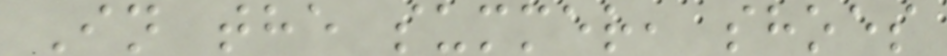In the summer, shoes
